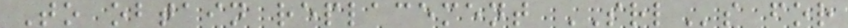To obtain replacement SRLs for
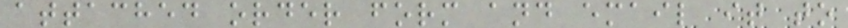attached order form and email it to
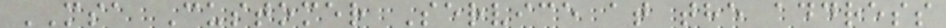MSA Customer Service at the address
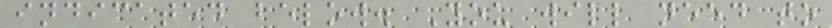indicated below. You will need to
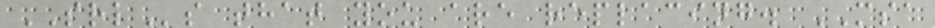SRLs that you are replacing. MSA
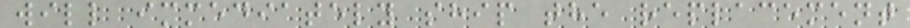will immediately ship the replacement
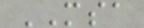MSA
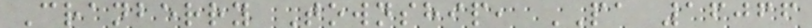Cranberry Township, PA 16066
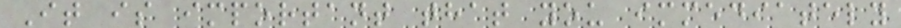It is important that you immediately
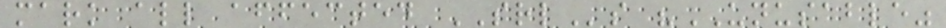mark all affected SRLs "UNUSABLE"
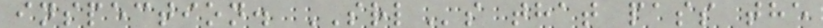inspection. SRLs that pass the
